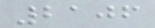2106
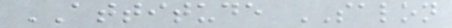ATTITUDE SALON
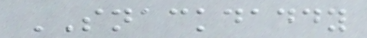SNACKDADDY
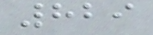829
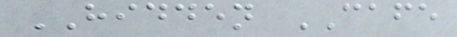HIDDEN CAFE
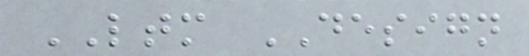LTM DESIGN
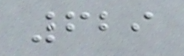629
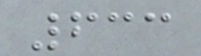633
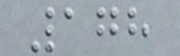178
